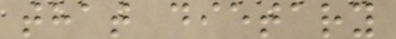that dietary
